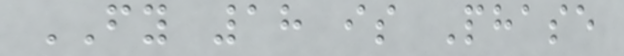FY 18 is Phase
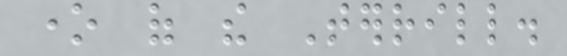one of the Terrill.
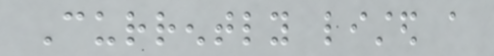Currently listed a
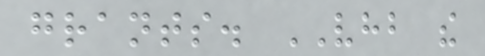grants. VHB the
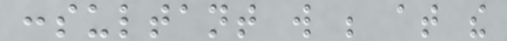consultant will be at the
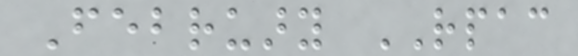February RPAC
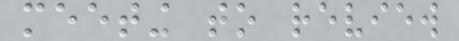meeting to review
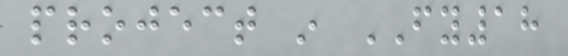project in FY18
